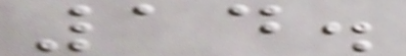14.
